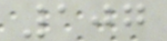107
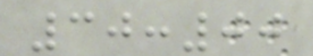30:00
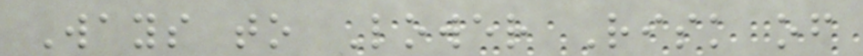Ways to Lower Risk of
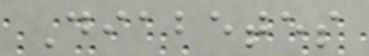Diabetes
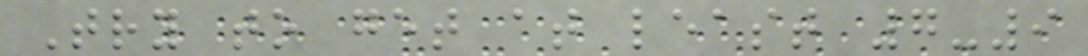Try to get at least 7-9
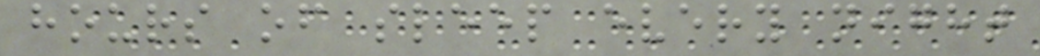hours of sleep every night
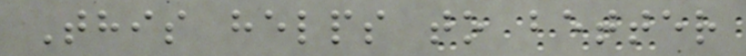This helps to better
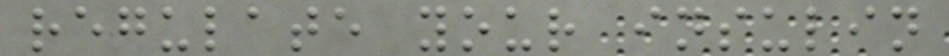regulate your insulin
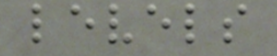levels
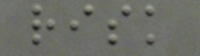risk
